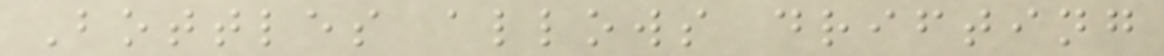Bottles allows drifting
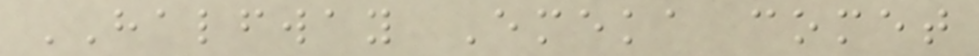HALFWAY Emeka comet
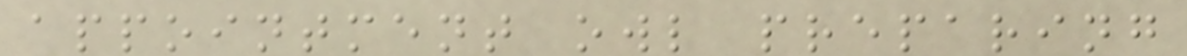appointment owl preparing
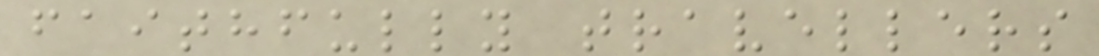faithfully travellers
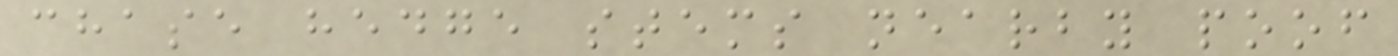chase hedge stems nearby poof
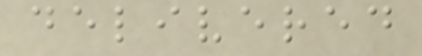delivered
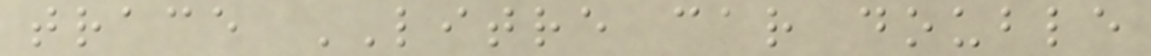trace LITRE car double
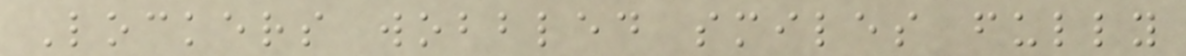Lockers wobbled smiles fully
